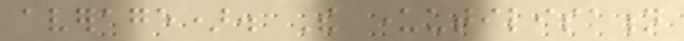average). The underutilisation
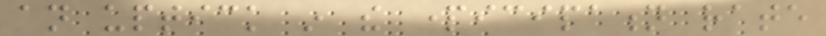an uptick in the participation rate
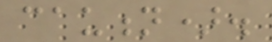caution).
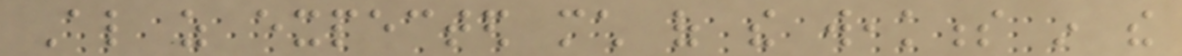Also as expected much of the weakness in the
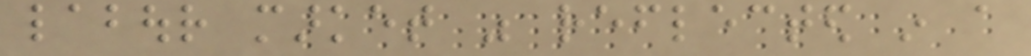labour market was reflected in a
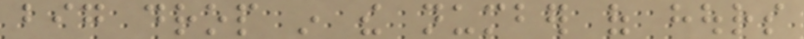big drop in the number of hours
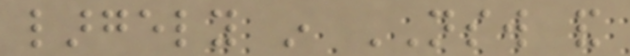largely in NSW and
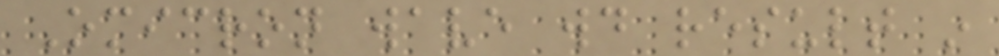Omicron wave would result in
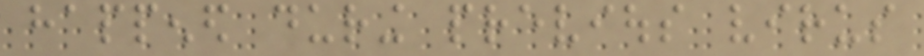happened during previous virus
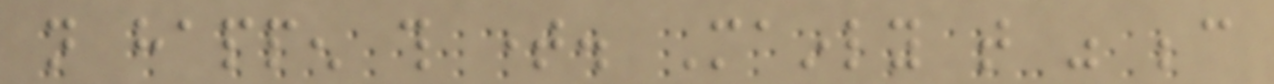not happen this time. Mainly that was because
